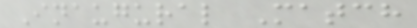Inaugural Match
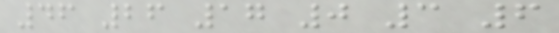46 26 17 0 3 6
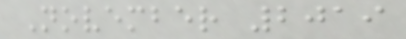November 2019
